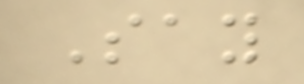Say
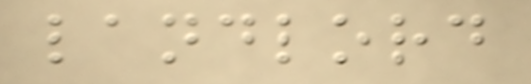landlord
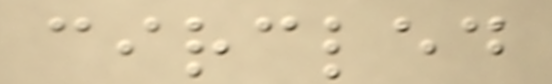circled
